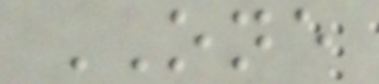ONE
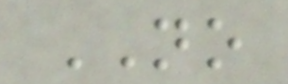NO
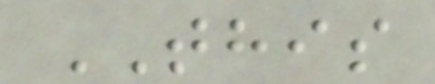THIS
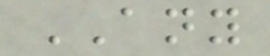ANY
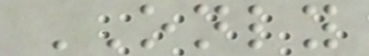ONLY
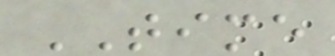TIME
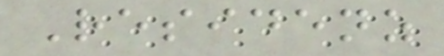Residenz
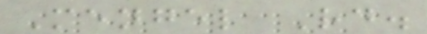Mengel Rd.
